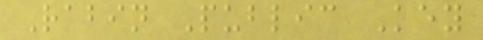Rabin Public Key
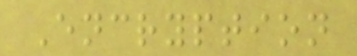Encryption
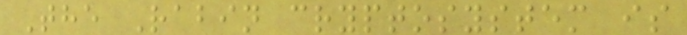The Rabin cryptosystem is
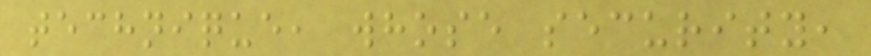technique, whose security,
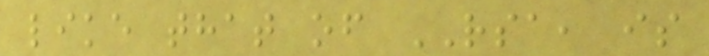like that of RSA, is
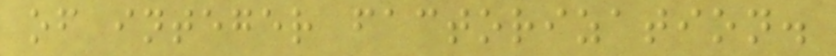of integer factorization.
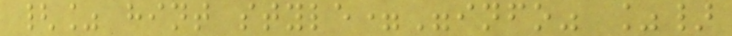{% hint style="info" %}
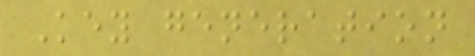Key generation
